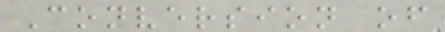Conversion of
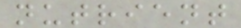nutrient
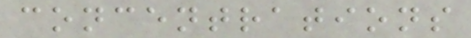concentrations
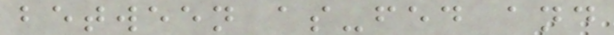between as-fed and
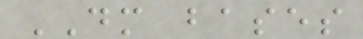DM bases
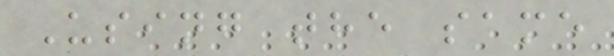Using the same
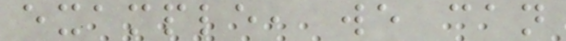example, we can
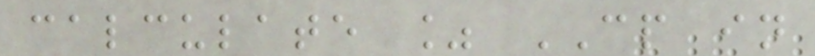calculate % CP in
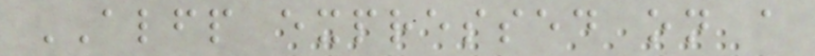ALFP expressed on a
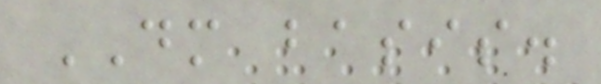DM basis.
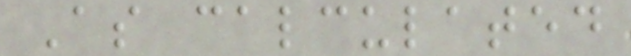As calculated
